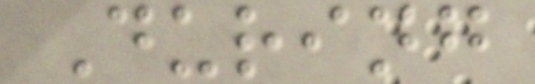During
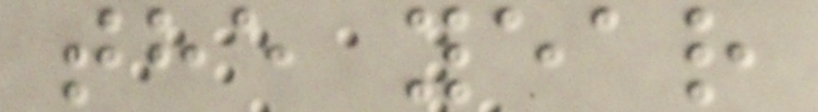the year
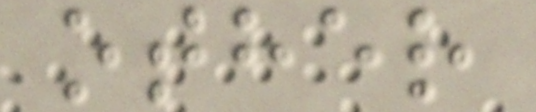other
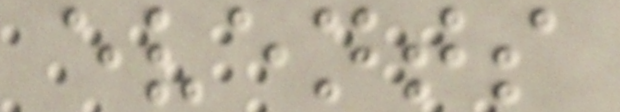events
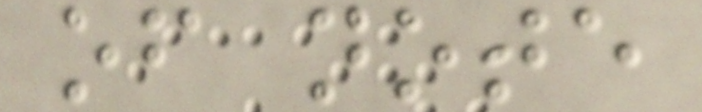of note
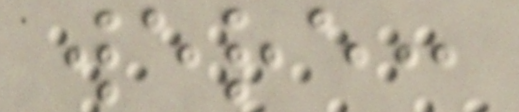were:
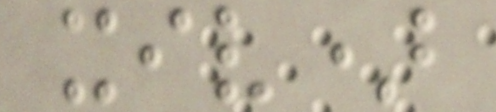xiv)
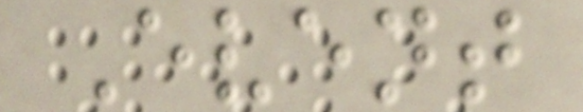Event
